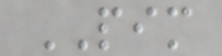PIM
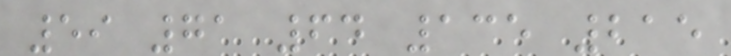59 71 64 135 215
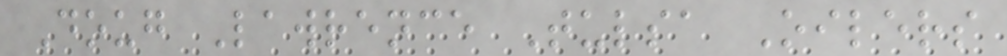Doug Lawrence Tulsa Oilers
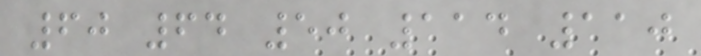60 64 50 114 110
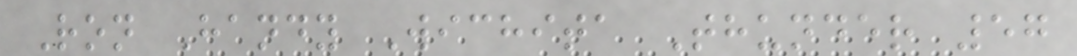Ron Handy Wichita Thunder 57
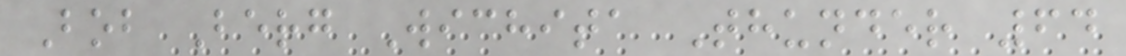Bob Berg Wichita Thunder 64
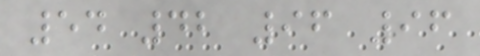54 42 96 96
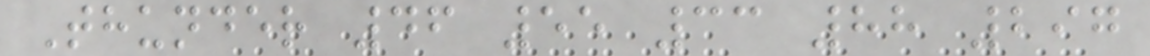Thunder 46 55 33 88 297
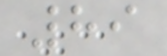89
